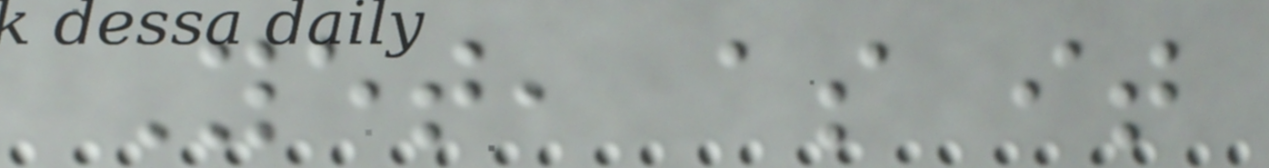Yet, as it
